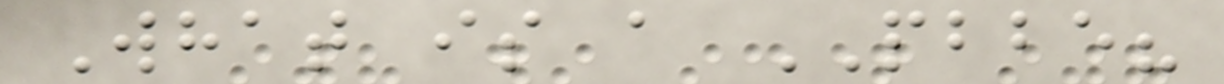What is a PBBE?
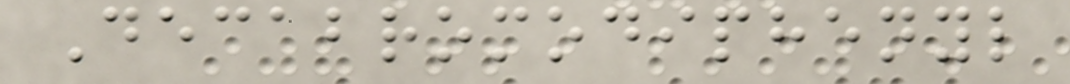Decabromodiphenyl
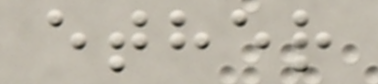ether
